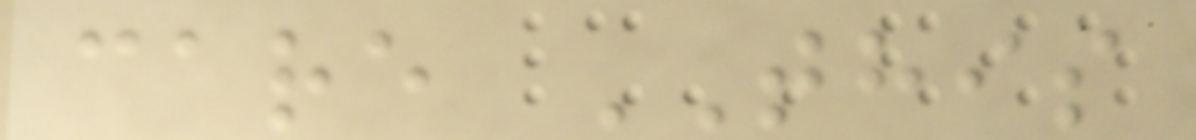care THIS
